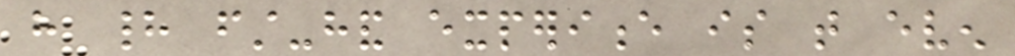have had first-hand experience is that even
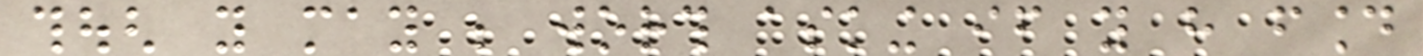though you may be worth asking if you have found
